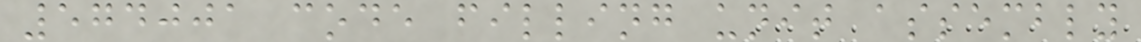574001 code filling unit assembly
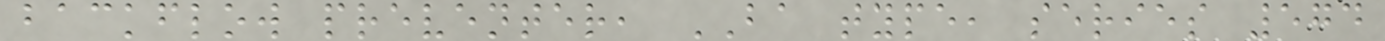backflow preventer, BA type, series 574
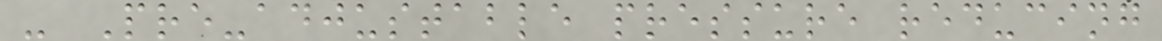- Pre-adjustable pressure reducing
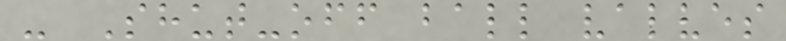- Shut-off ball valves
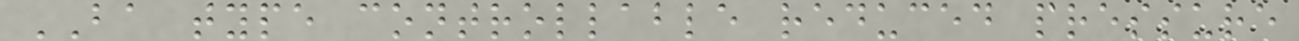BA type controllable reduced pressure
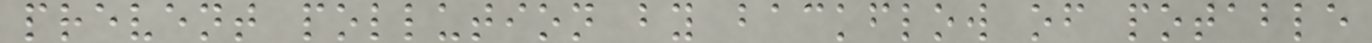prevent pollution by backflow of potable
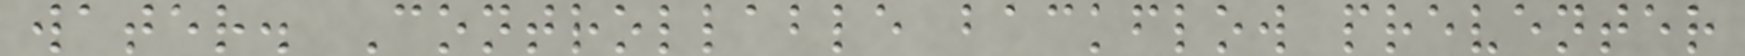water. Controllable backflow preventer
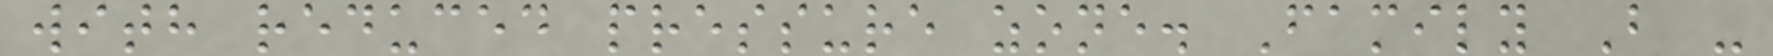with reduced pressure zone. Family B -
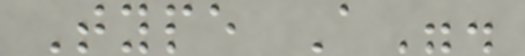Type A".
